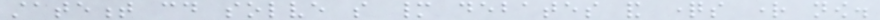statement could solve so many debates and questions right now.
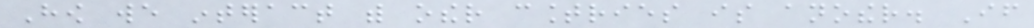How we interact with other countries is another. If
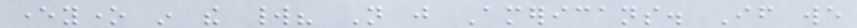everyone in the world? Not just Americans. If we
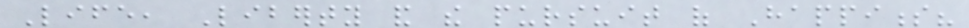Life, Liberty and the pursuit of Happiness?
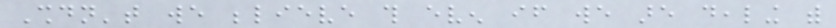Shouldn't we believe this even if we are dealing with
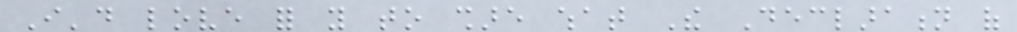I'd love for you to share what The Declaration of
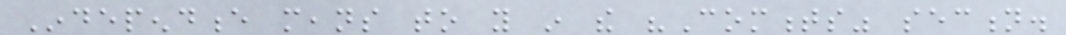Independence means to you in the "Comments" section.
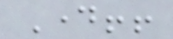Day!!
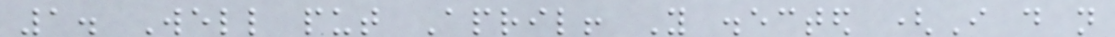1. Well put April! You disected (I do not
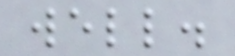well.
